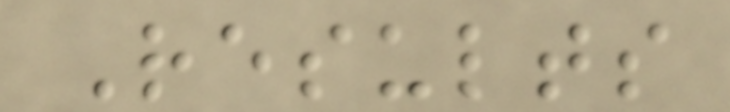Results
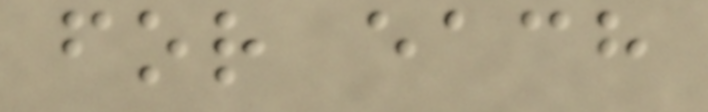for each
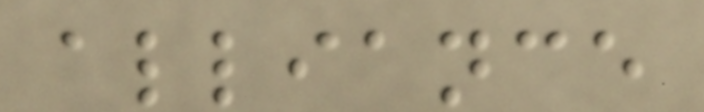alliance
